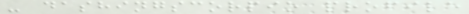- dashingscorpio profile
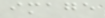image
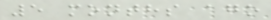5 months ago
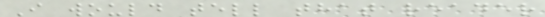I would tell that reader
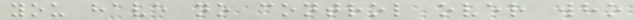you have no control over who
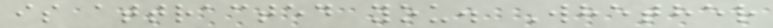is attracted you. Whether
